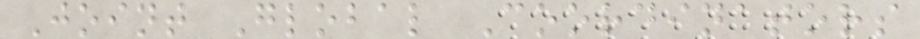Joint Global Coordinators
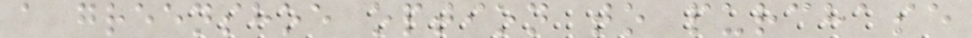a greenshoe option to purchase
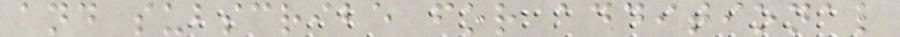and subscribe for additional
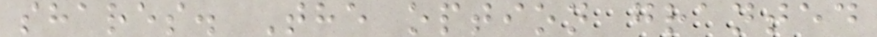shares. The option granted
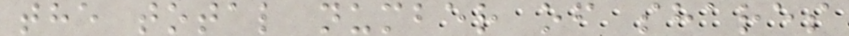the total number of shares
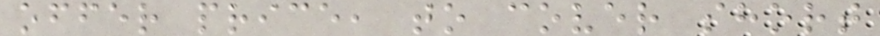offer price, to cover short
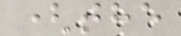(the
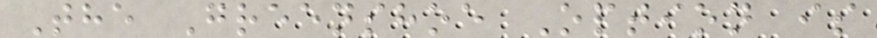The Greenshoe Option is
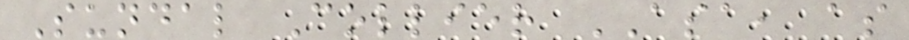Sundal Collier ASA, as
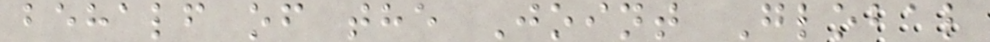behalf of the Joint Global
